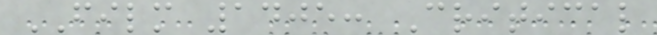FILM 1405: Critical
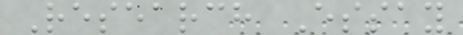Research Essay
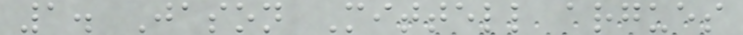1. Jason Mittell argues
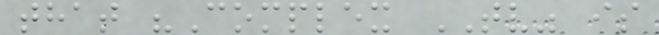that "Complex TV" is
